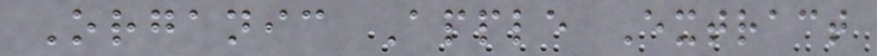Organic Apple Extract
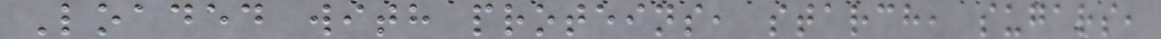Loaded with proteins, starch, sugars,
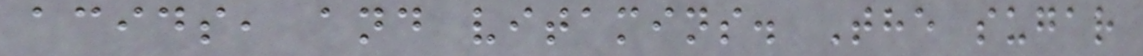acids, and vitamins. The sugar
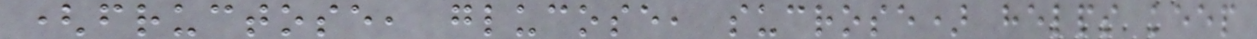(fructose, glucose, sucrose) helps keep
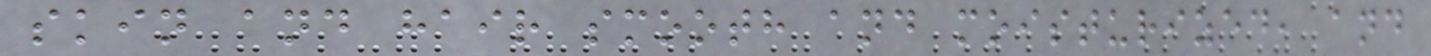skin and hair smooth and moisturized, and
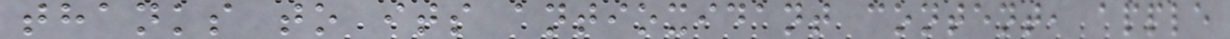thanks to its antioxidant content, apple
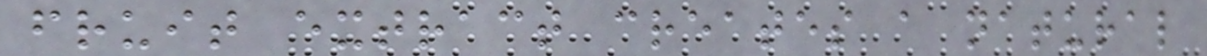fruit extract creates a natural
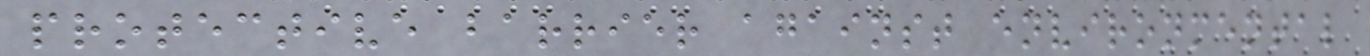protective barrier against environmental
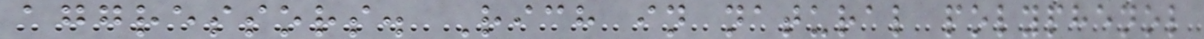aggressors. Rich in natural polyphenol
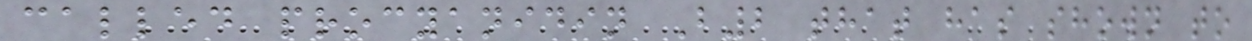called procyanidin B2 that has shown to
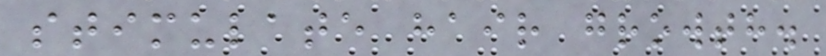stimulate hair growth.
